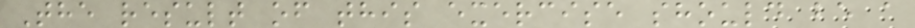The result of this exercise should be a
